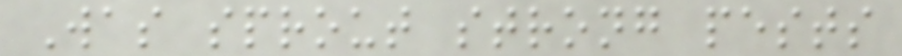Was sprout strong pests
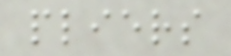pliers
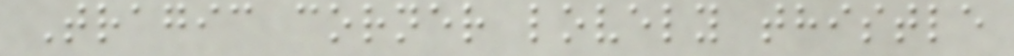Tragic corner lovely thistle
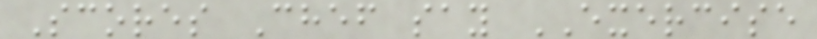Scores Chef say EXERCISE
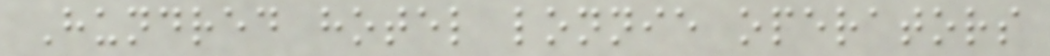Hundred hotel lonnie operators
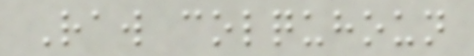Raw colquhoun
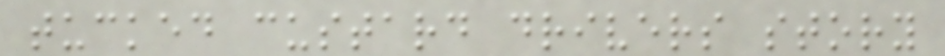tucked custard drivers story
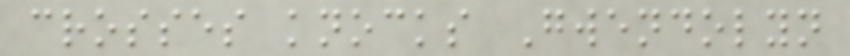crosses knocks Gwendolyn
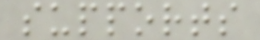supports
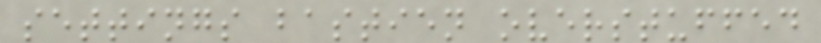settings bastien overstuffed
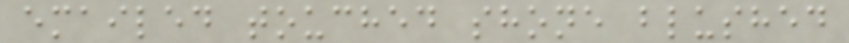emailed touched shone blushed
